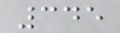345
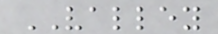VALLEY
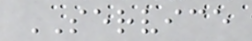SERVICE
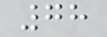78
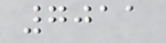7011
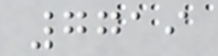7719
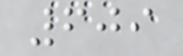609
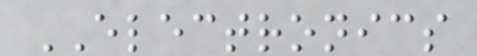ELECTRONICS
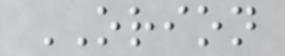ORION
